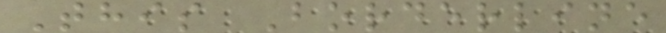This Borderline
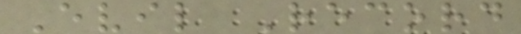Evil Record
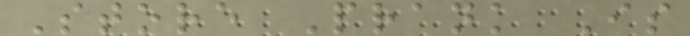Store Prank Is
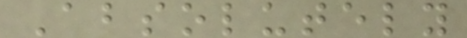Absolutely
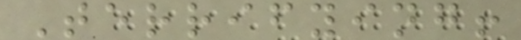Terrifying!
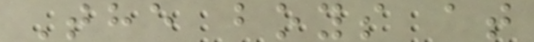The boys at
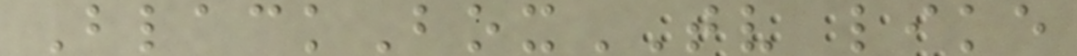BlackBoxTV like
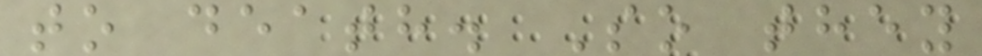to death. So they
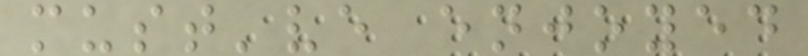must've enjoyed
